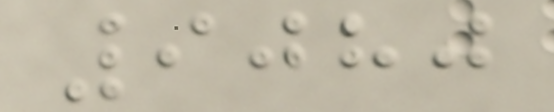9080
